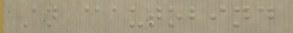An @autobind
